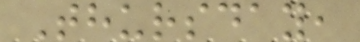Thursday,
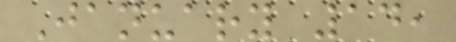January 14,
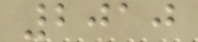2010
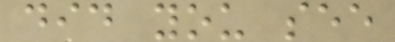did you see
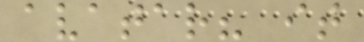avatar? it
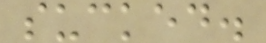sucked.
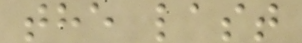the last
